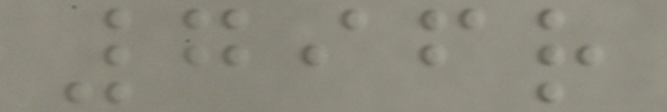796r
